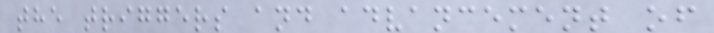the triggers and advancement of
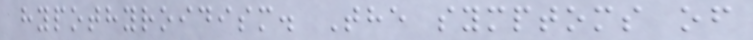hypothyroidism. The symptoms of
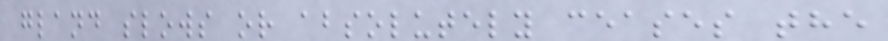gland slows or absolutely ceases the
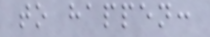to happen:
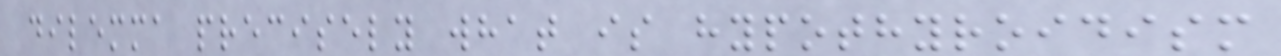dilemma precisely what is hypothyroidism
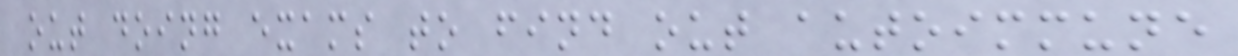out doing exams to find out autoimmune
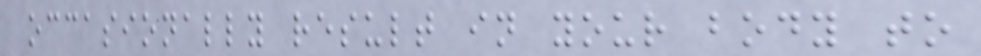occasionally result in your body to
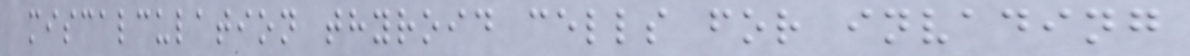miscalculation thyroid cells for invading
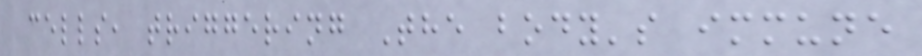cells, triggering The body's immune
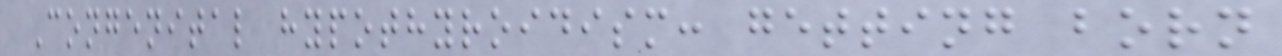Congenital hypothyroidism: getting born
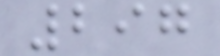297
